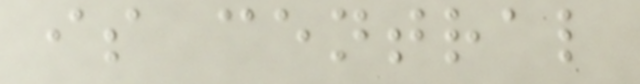is central
